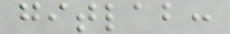gitlab:
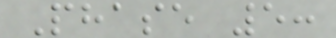Phase 5:
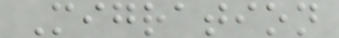Migration
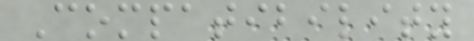Compatibility
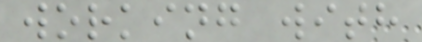working with
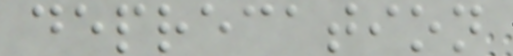deprecation
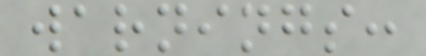warnings:
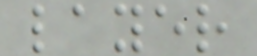layer
